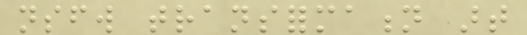nsfw transformation art
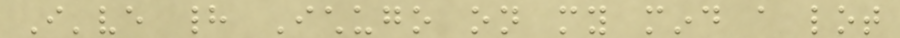I've had Ichugo on my mind a lot
